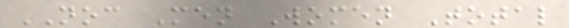NOC Men Women Total
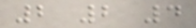2 2 4
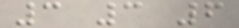3 3 6
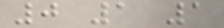0 1 1
